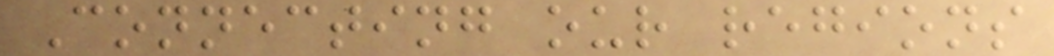Connecting our regions
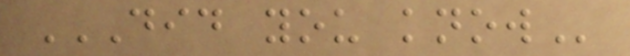DID YOU KNOW
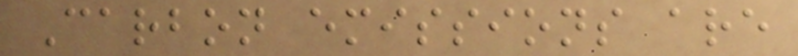Carbon emissions are
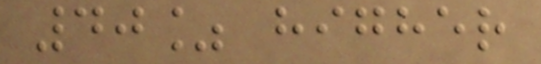40% higher
